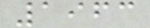1963
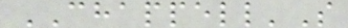CHAPPELL'S
